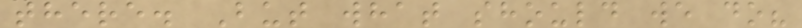there. But what should we do?
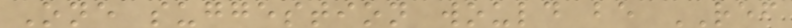One suggestion would be REF
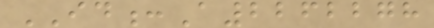ID:A2262278
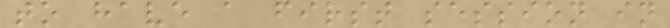to have a first session in
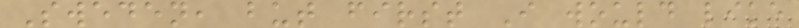Sweden, but first I would like
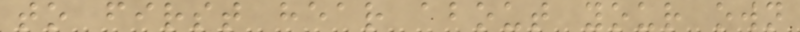to first hear about your own
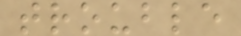trouble
